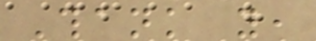Thank you,
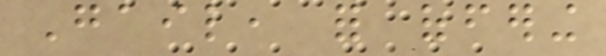Gail, for offering
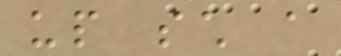up such a
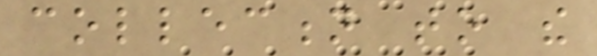collection to the
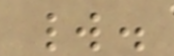world.
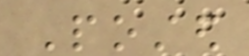Posted
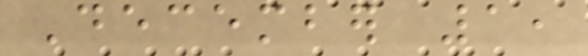December 1,
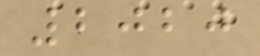2020
